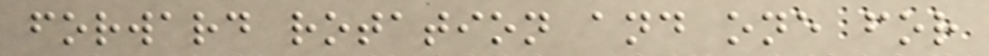forward rotation and one for
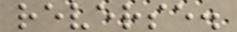reverse.
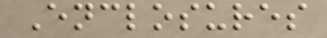Enclosures
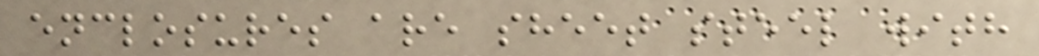enclosures are sheet steel with
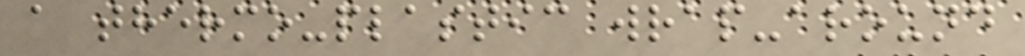a thermo-plastic wrap-around
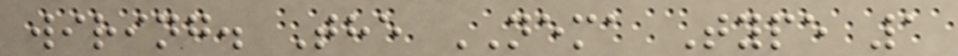wiring. The NEMA Type 1
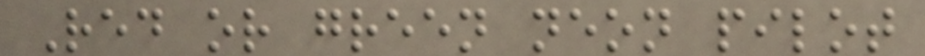Red or green neon pilot
